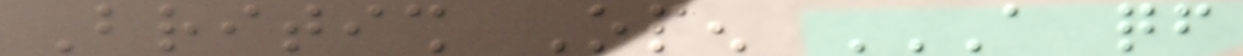British Open A QF
